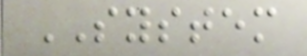SYSTEM
